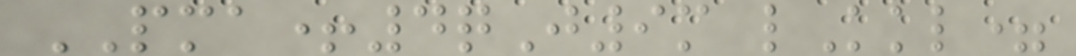PMA+4qJ9m lKkl=
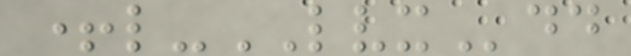+l-LVXdd
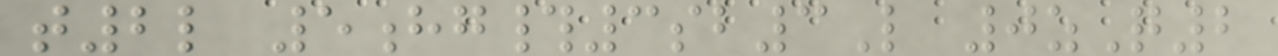t2l 5hg#3sb3L 0zQ2
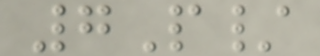7P/
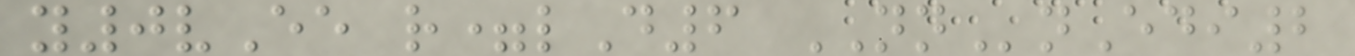y0vEe r=lD6 NNnEdi2
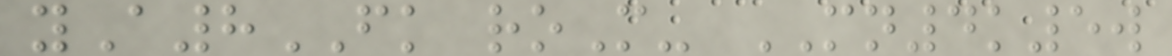yA8FK roM- MN4k5w
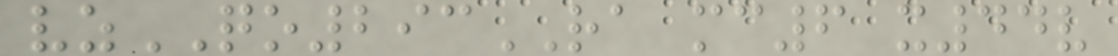vzQO293RA mc6 x44v
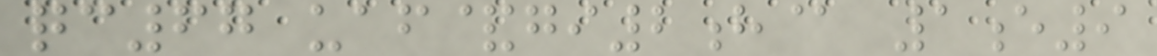qc67 uaf&gi2h@ 1e9
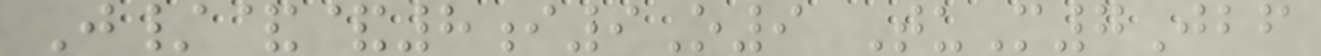J/&&8i9O9 TuM7Jbf
